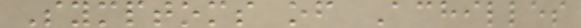Symptoms of Achilles
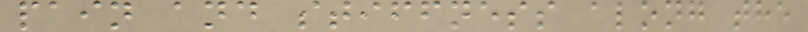pain and stiffness along the
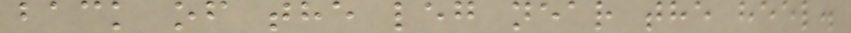back of the leg near the heel.
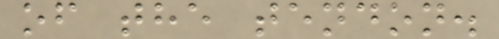of the tendon.
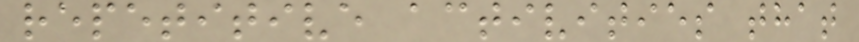repetitive activities that
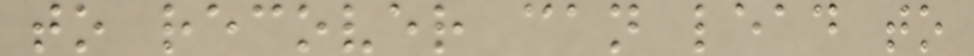to recover can lead to
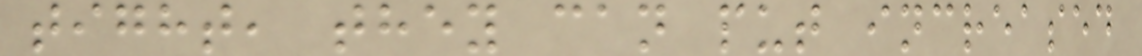tight, they can put increased
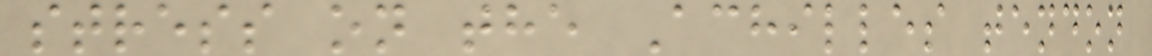stress on the Achilles tendon
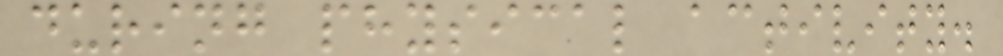during physical activity.
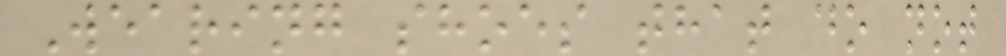Wearing shoes that do not
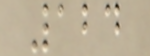124
